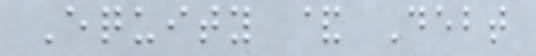Equity & Debt
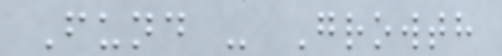Fund - Growth
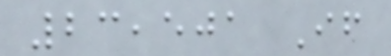23,501 If
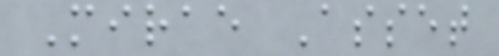Mirae Asset
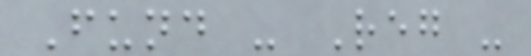Fund - Reg -
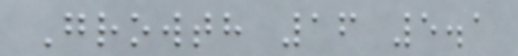Growth 16 5.1
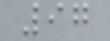97
